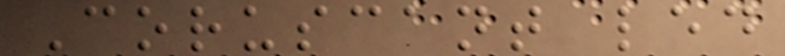Coruscant led
